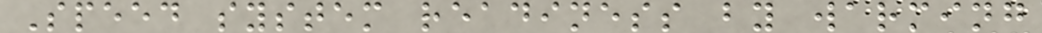Speed system readiness by warming
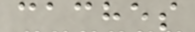caches
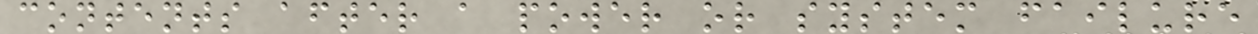contents after a power or system failure
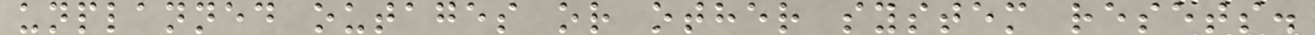unplanned outages or other system resets.
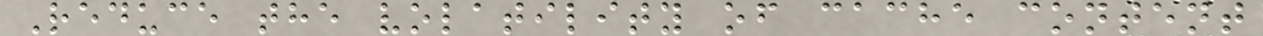Reduce the volatility of cache content
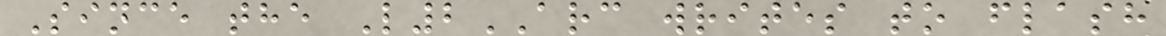Since the L2ARC writes to flash
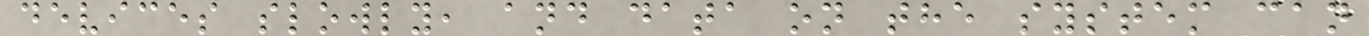devices slowly, and data on the system can
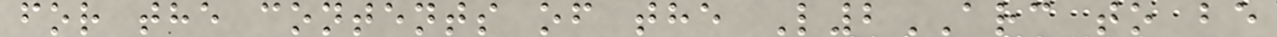for the contents of the L2ARC to be
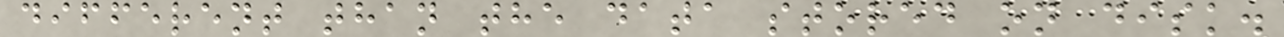different than the data stored on disk.
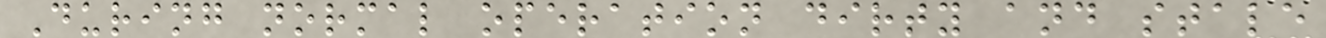During normal operation dirty and stale
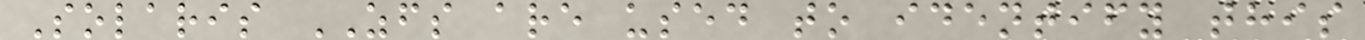Solaris ZFS are used to identify this
